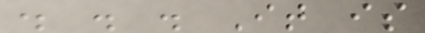. . . It is
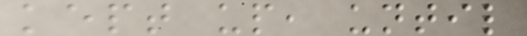kept up, until
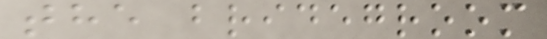the bridegroom
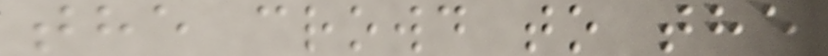the crowd to the
